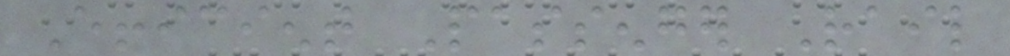Efficient Passenger Rail
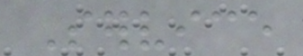Service
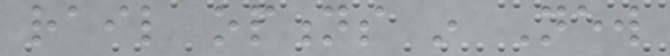rail options in New
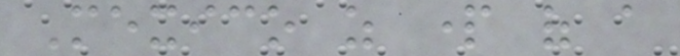Mexico as part of a
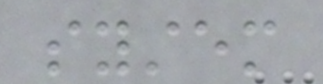system
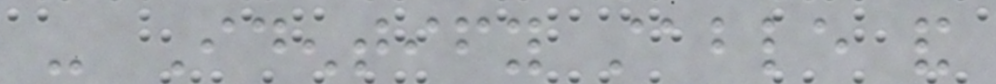- Identify stable and
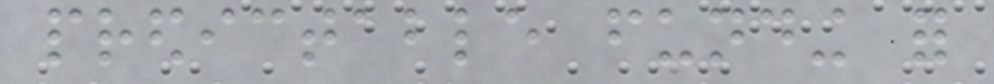predictable funding for
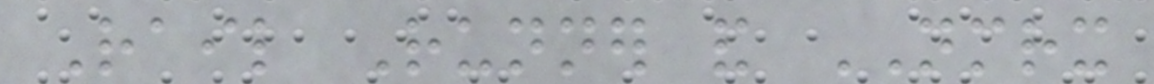Rail Runner and NMRX
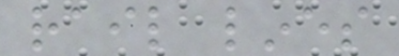rail lines
